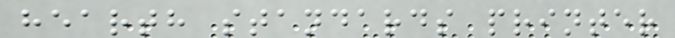hearth standards printer
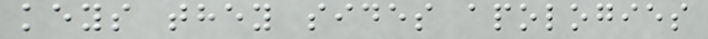keys they sides apologies
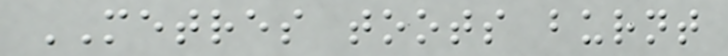METRES toots burnt
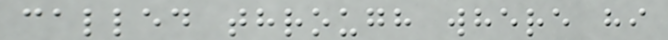called through where hi
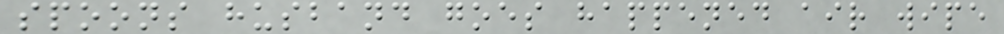spoons husband goes happened air wipe
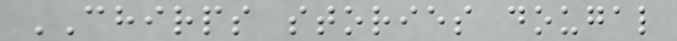CHIRPS stories dougal
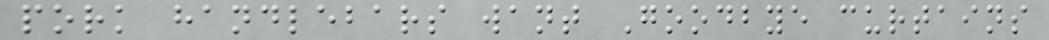pork handlebars want Goodbye curtains
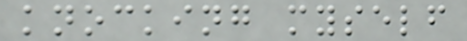knocking myself
